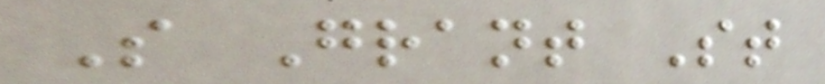S Grant St
